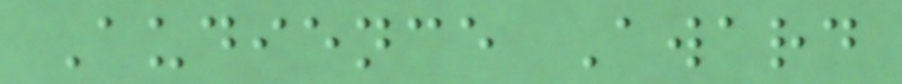Audience Award
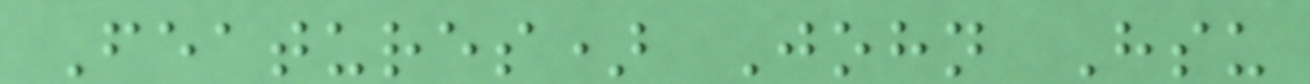Features) John Hsu
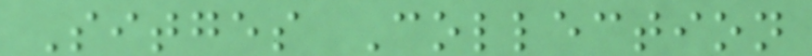Sitges Collection
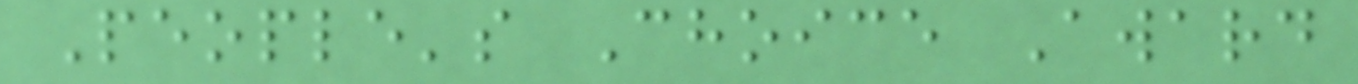People's Choice Award
